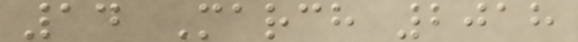14 March 2018
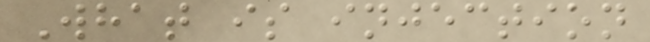What is injection
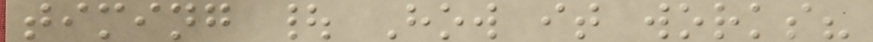timing | How it works?
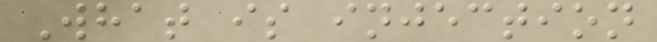What is injection
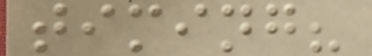timing?
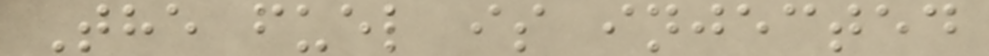The fuel is injected
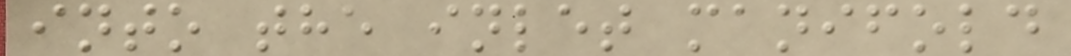into the inlet manifold
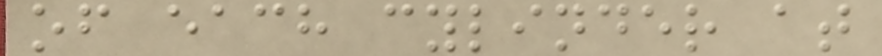of each cylinder at
